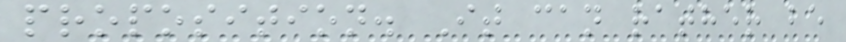proposition. It can rather be
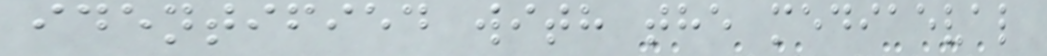identified with the mediaeval
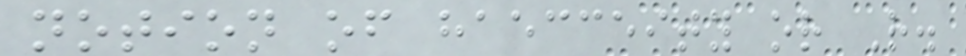notion of haecceity or R.
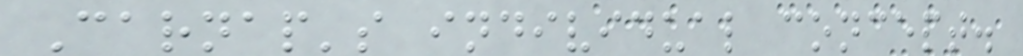Carnap's individual concept.
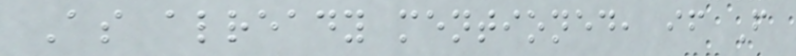As already mentioned, if F
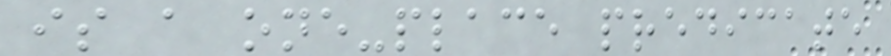is a one-place predicate
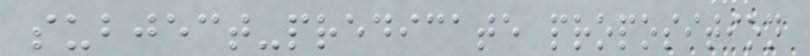subject-predicate proposition
